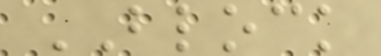BLOCK
